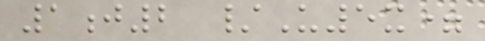1j2 /U5x=
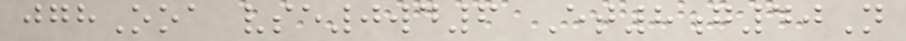jghOoa vse0wd6 Et8g40N
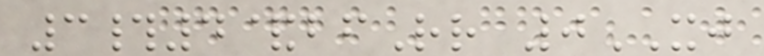3#4&bfRr 0XJ
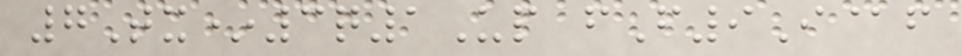7Tx*3q1Up fF9I@f
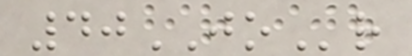40JOr
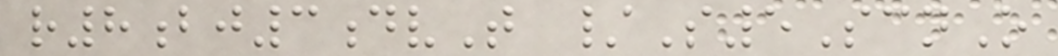r8bj3dvT /S5ScnO
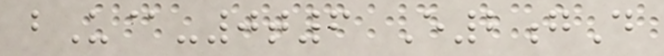bU@-0t6 E2gD
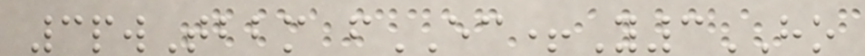3pwTbbm fEC+Y3HO
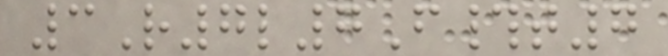3R7l7F#t7
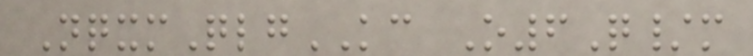NqxmQlgKC O6Q/m
